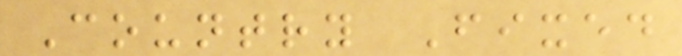Country Fixed
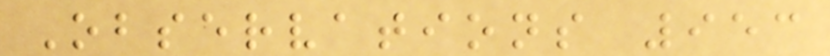Observations 953
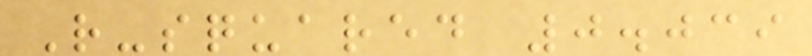R-squared 0.039
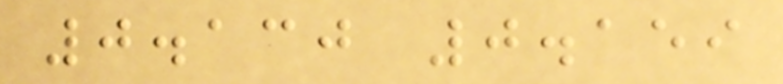0.130 0.159
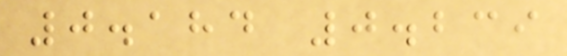0.184 0.239
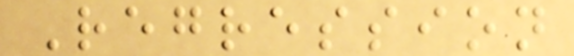Regression
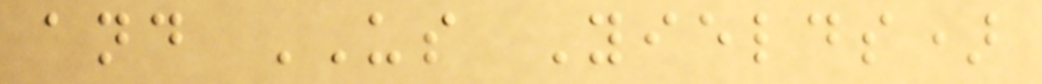and US Yields)
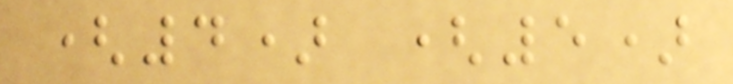(4) (5)
